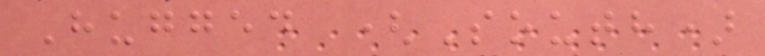Hugged (South)
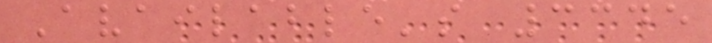Available's 3345
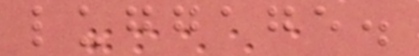luggage.
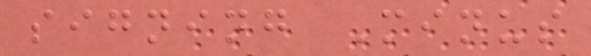signing Minus
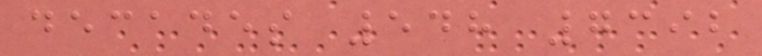decades 548 7392
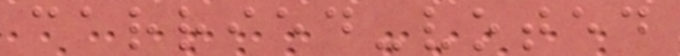carried-voted
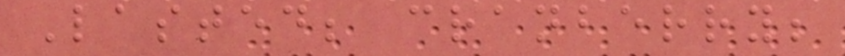Lasted; cranberry;
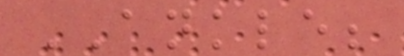ANKLE;
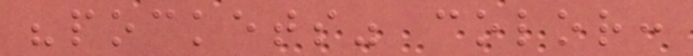"pockets" color:
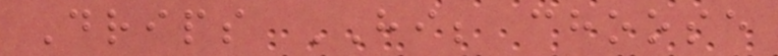Drips HI; choose
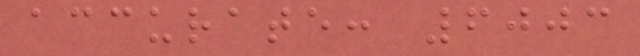accurate: 6003
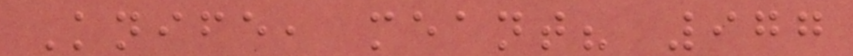Knife, meant? 977
